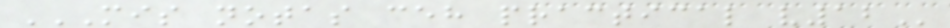MIS NOTAS CEH PRACTICAL V12
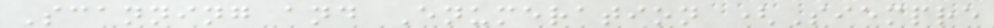Scanning and Enumeration (Siempre
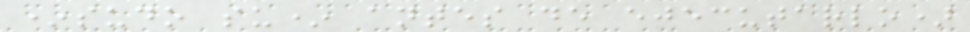*sudo su* antes de ejecutarlo)
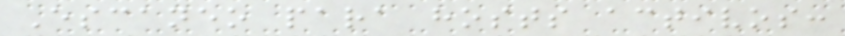Escaneo para hosts activos:
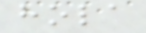hola
